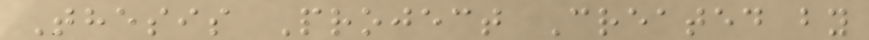Thesis Project Created by
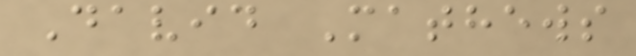David Mathews
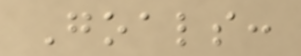Goals:
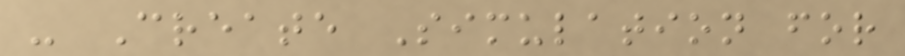- Create Simulation for
